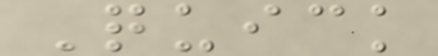Quick
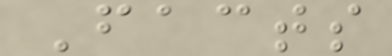Facts
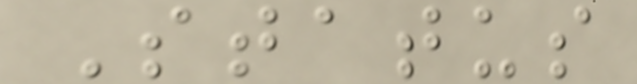Status
